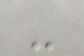-
